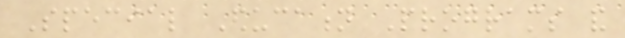Special Education Programs and
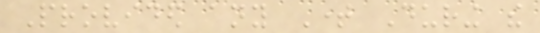Provided any Time During the
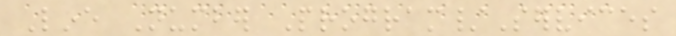Line Number Program/Services
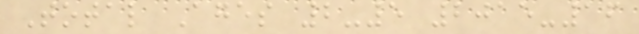Total Ages 2-5 2015-16
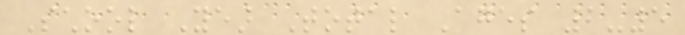School Year Total Ages 2-5
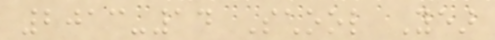2013-14 School Year
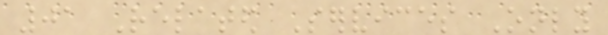01 Related Services Only
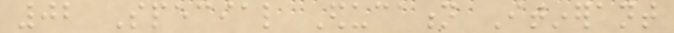02 Special Education Itinerant
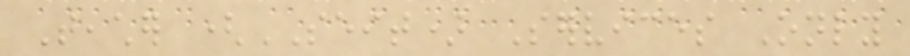Teacher (SEIT) Services Only
